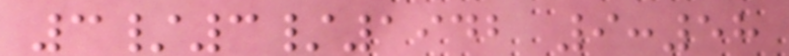3/3/1942 9:58
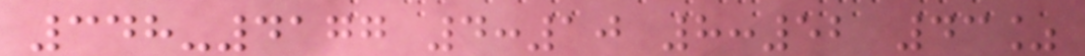348-4177 4:10 8:52 43%
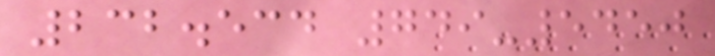232.534 749-5450
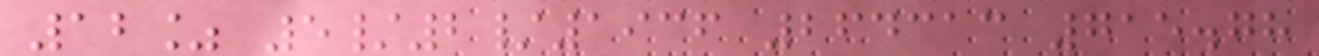12% 5/2/1936 264313 715.78
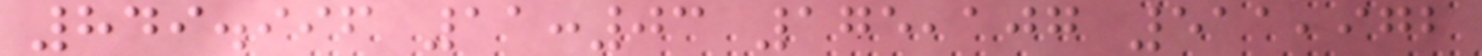849.996 11:03 175,107 511,972
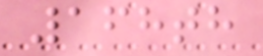168th
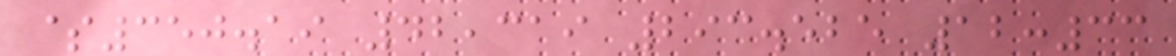$350.19 42,319 293.525 12:33
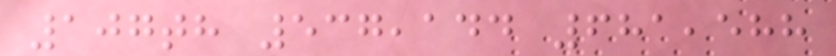107th 537,144 681,588
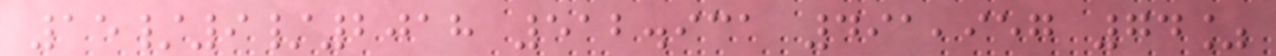15/9/2018 512.931 491,957 74%
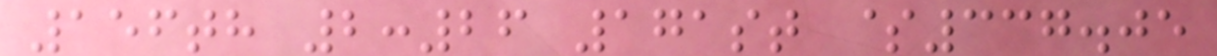156th 2:26 171st $337.05
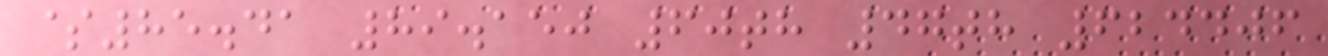$85.41 89.150 60th 47th 624406
